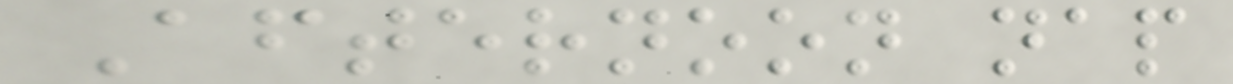Afternoon nap
